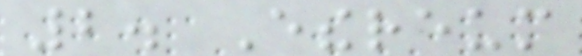2. Ethereum
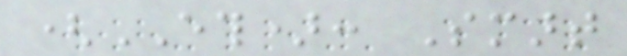(ETH): Smart
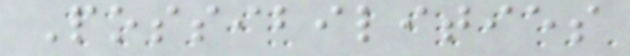Possibilities
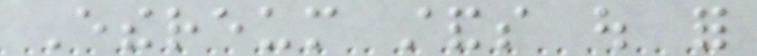Ethereum stands out for
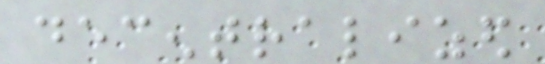decentralized
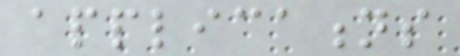applications
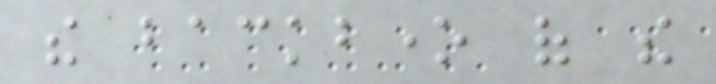the backbone of the
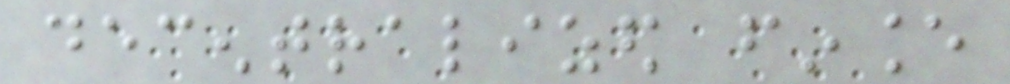decentralized finance
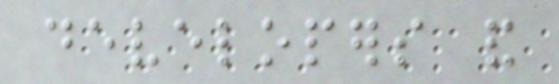developers and
